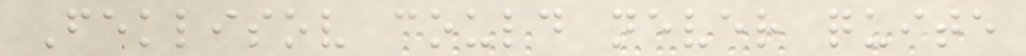Feklisov could never quite
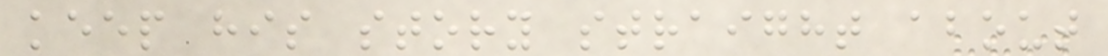keep his story straight about
